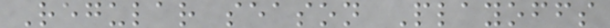Regular season Playoffs
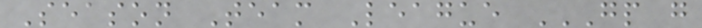Season Team League GP G
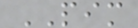PIM
